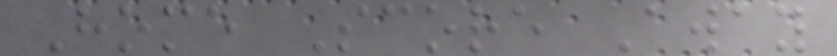Home Score Away
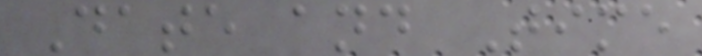Date and Time
